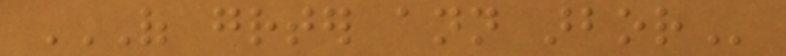OF GREATER ANN ARBOR
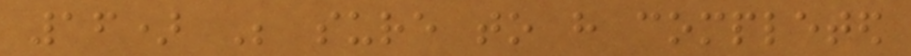16) Be sure to have completed
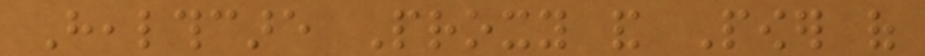Healthcare Proxy and Power of
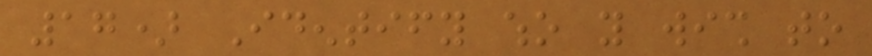17) Identify who you wish to
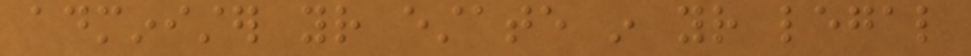administer your estate in your legal
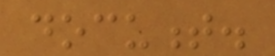document.
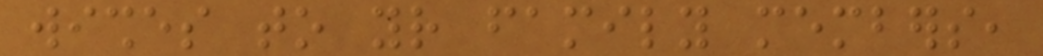wishes to your family members,
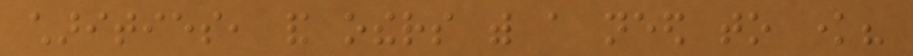charities, and others with a need to know?
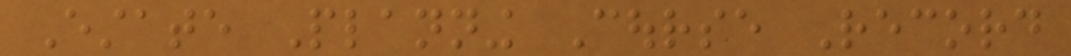Estate Planning Course Record
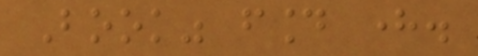Book" found here.
